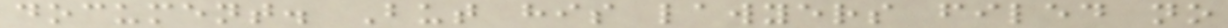document. But his lawyers filed no
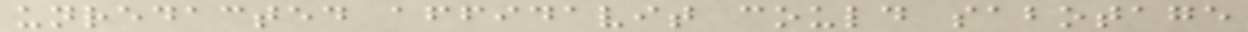unredacted affidavit could sabotage
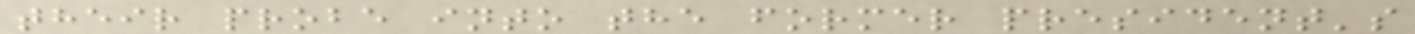their probe into the former president's
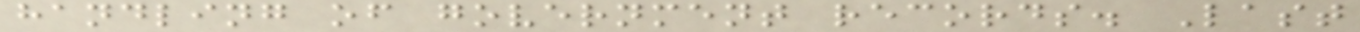handling of government records. Last
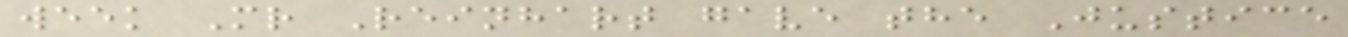week Mr Reinhart gave the Justice
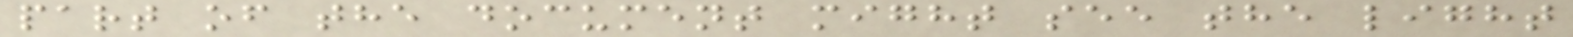part of the document might see the light
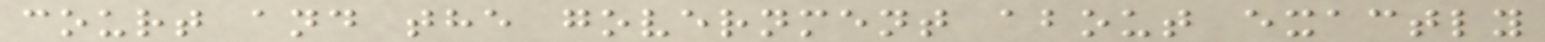court and the government about exactly
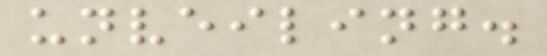unveiling.
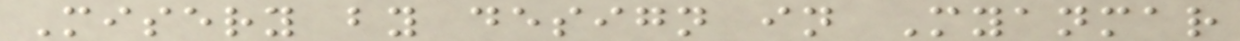Misery by design in Myanmar
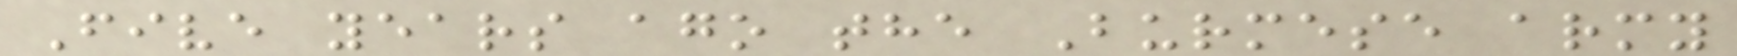Five years ago the Burmese army
